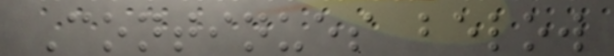Continues below
